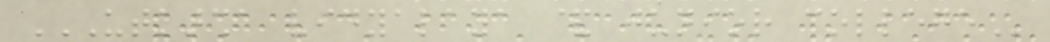UTKARSHA VIDYALAYA & JUNIOR COLLEGE
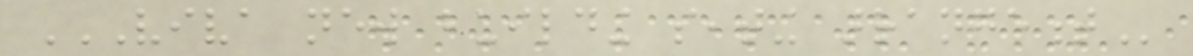VIVA NEW BUILDING SEATING ARRANGEMENT
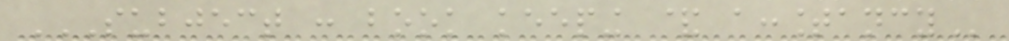SUBJECT : BOOK KEEPING & ACCOUNTANCY
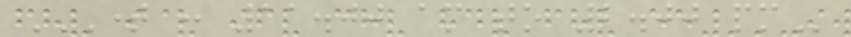TIME : 11.00 AM TO 2.00 PM
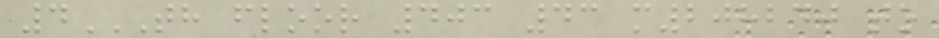4TH FLOOR 403 43 M208240 TO
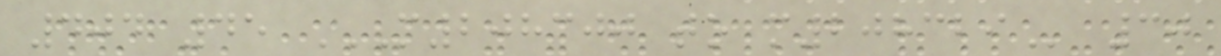404 45 M208300 TO M208329 30
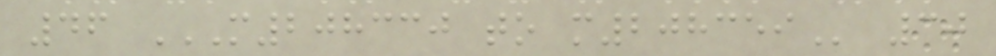46 M208330 TO M208359 30
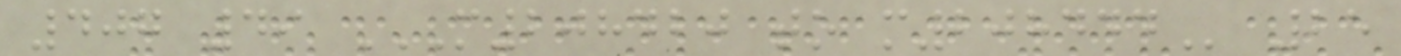407 49 M208420 TO M208444 25
